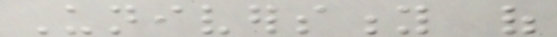University of
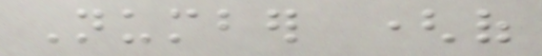Number (of
